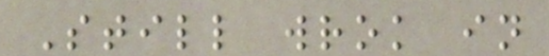Still wrok in
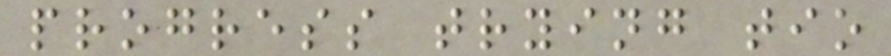progress trying tio
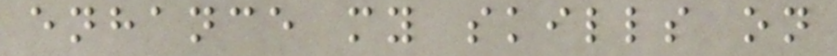enhance my skills on
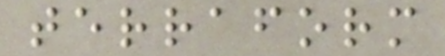terraform
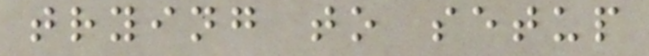trying to setup
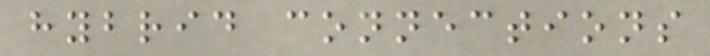hybrid connections
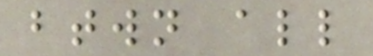btwn all
